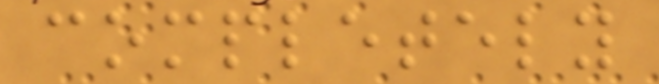completely
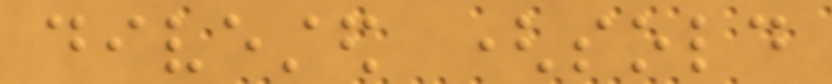divested (sold
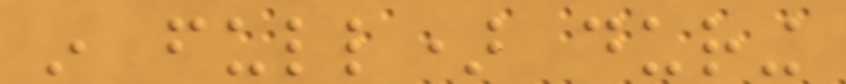in full) during
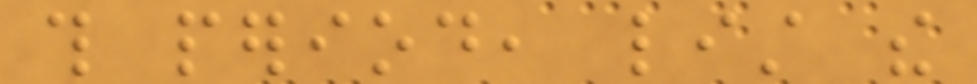this period, list the
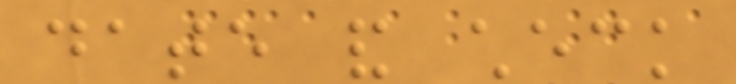date and check
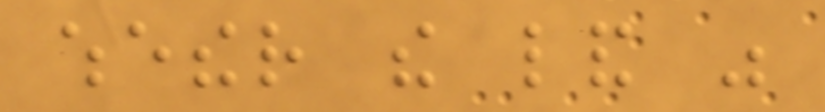whether the land was
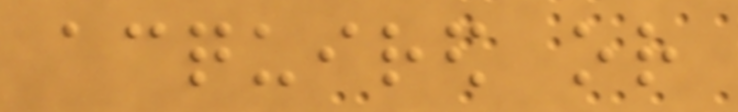acquired or
